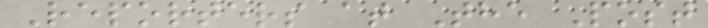Reporters at The Post
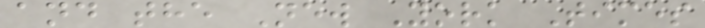and the New York Times
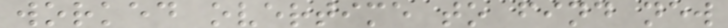worked overtime to find new
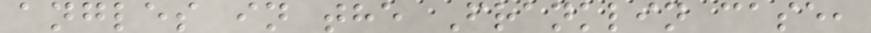angles in the Franklin case,
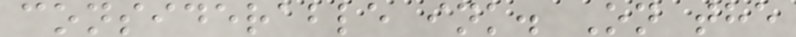considerable ink. On the
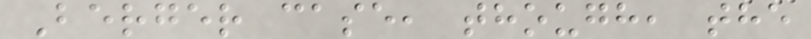Berger case, though, the
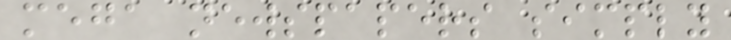mega newspapers simply
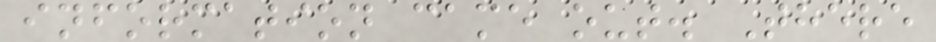information came out. There
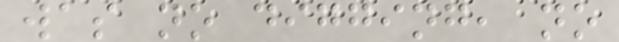was no digging, no
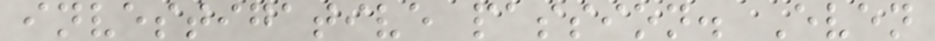investigative passion. Even
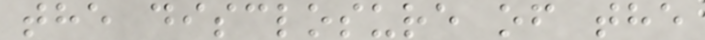the disclosure of the
